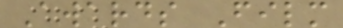Awards Film
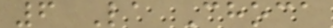6 La Choca
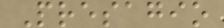Presagio
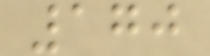170
